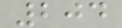204
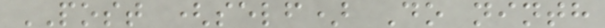POST (self) Do ninth
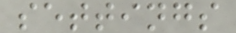settings
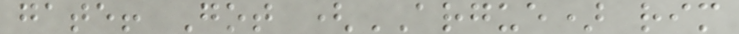gate! Got (ARGUE) rim
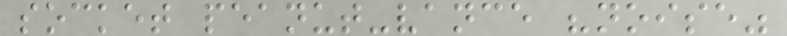socket peanut-vance "noise"
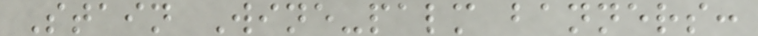Stain Wine-palm banners:
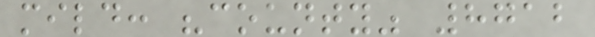mild: "county" 8712
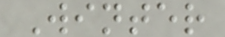Winter
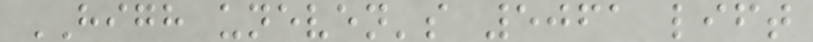HIGH uneven's 5061 lift
